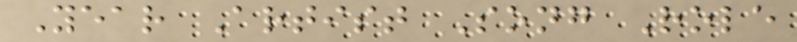Year Artist Song Role
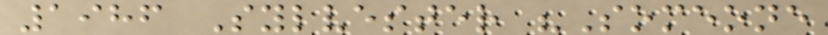1986 Sylvester "Someone
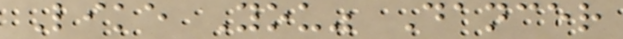Like You" Dancer
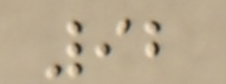92
